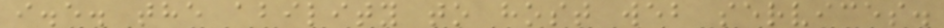i.e. the ability to host web services.
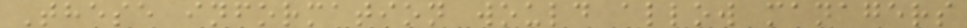These information would allow managers
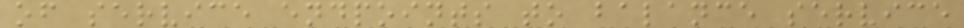of service endpoints to balance service
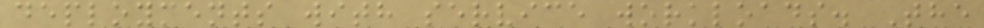deployments with service workloads. The
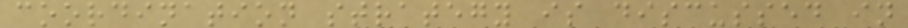coordination strategy is discussed in
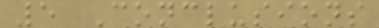5 Conclusions
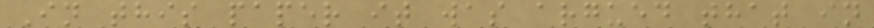In this paper it was argued that in
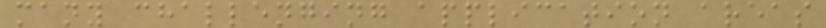many challenging application areas
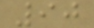90
